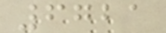6721
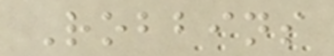Robbins
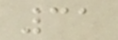31
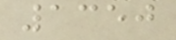1350
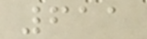611
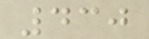430
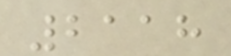2118
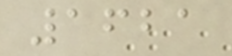1621
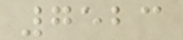7523
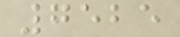7525
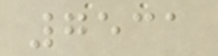7531
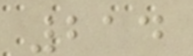214
